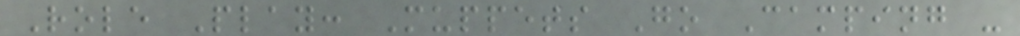Role Play: Muppets Go Camping -
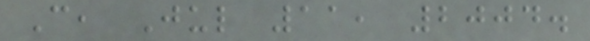C, Jul 11, 2004.
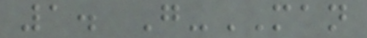1. G-MAN
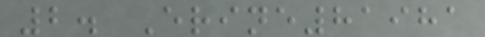2. Erine81981
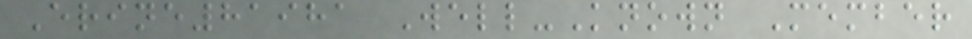Erine81981 Well-Known Member
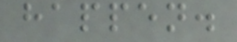happen.
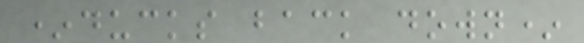*ducks back down*
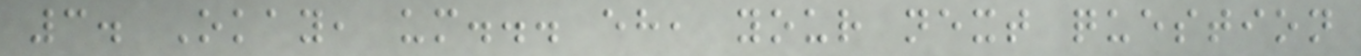3. Okay, um... eh, your next question
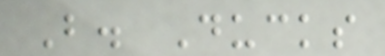B. Ducks
